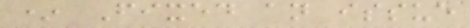* Fixed an issue
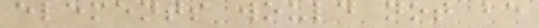elements would not be
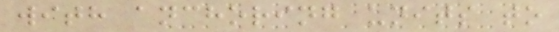with anchoring units to
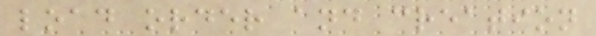load order and creation
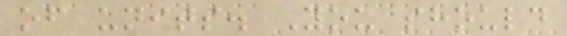of units. You should
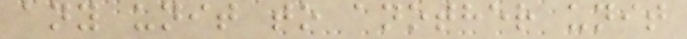any unit to another unit
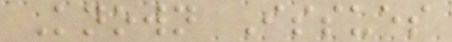Known Issues
